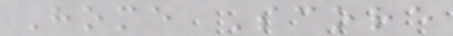Home Score
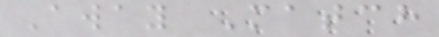Away Match
